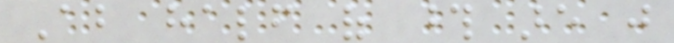About half of those are just
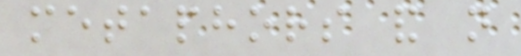metaphors and not
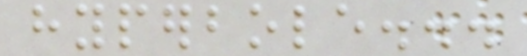hyperbole...
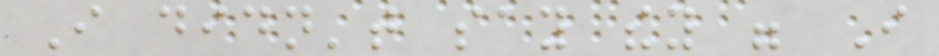I didn't say they were I
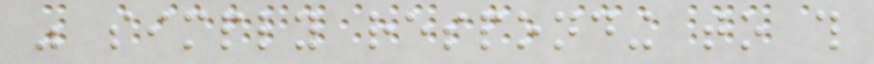was simply responding to this
